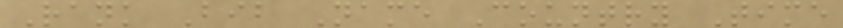Rank Bib Name Country Time
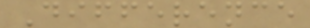Difference
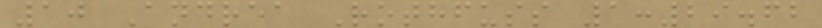10 Andrea Rothfuss 1:29.62
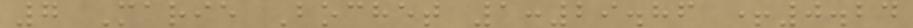7 Marie Bochet 1:29.86 +0.24
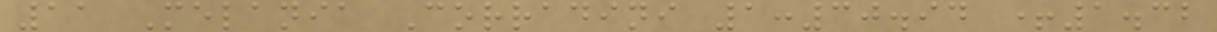11 Melania Corradini 1:30.94 +1.32
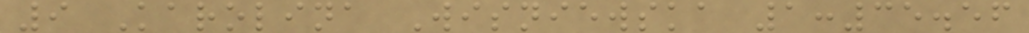9 Karolina Wisniewska 1:35.56
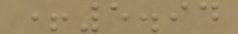+5.94
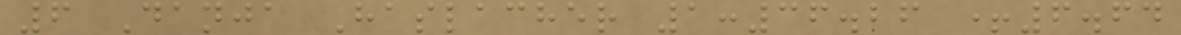6 Danja Haslacher 1:36.26 +6.64
